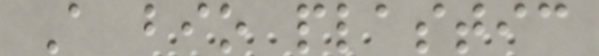A bio plastic
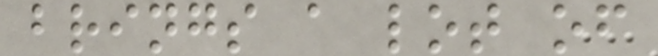brings a lot of
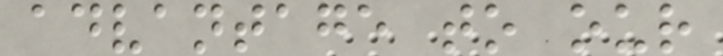advantage to our
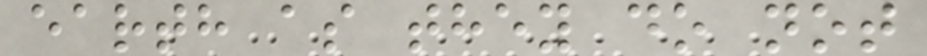earth as they do not
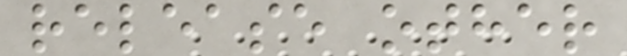release other
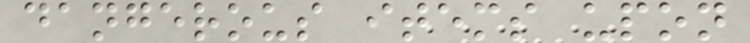dangerous items upon
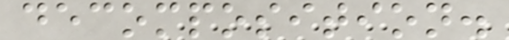decomposition.
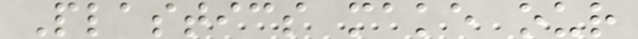Plastics make our
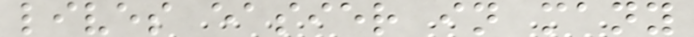lives easier in many
